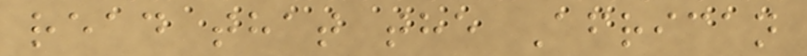read that the African
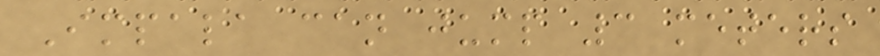Impala can jump 3 meters
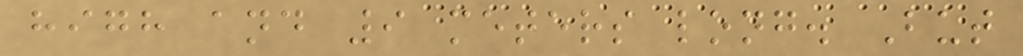high and 9 meters long. But
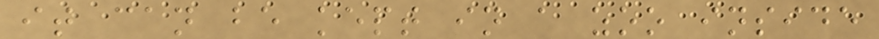it can be kept in a zoo inside
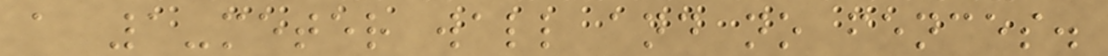a 1-meter wall and no fences.
